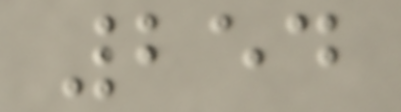254
